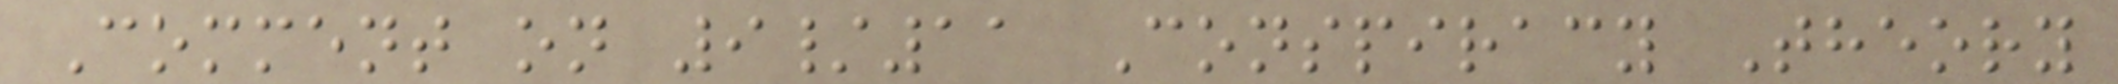Comment on 9/11 Conspiracy Theory
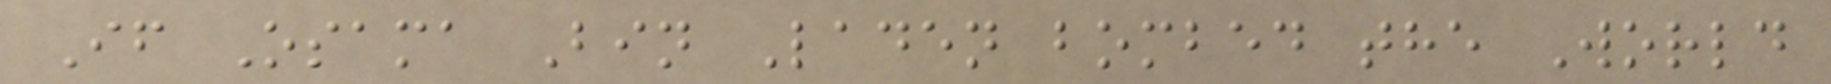If Osama Bin Laden bombed the World
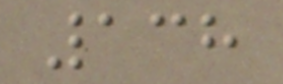138
